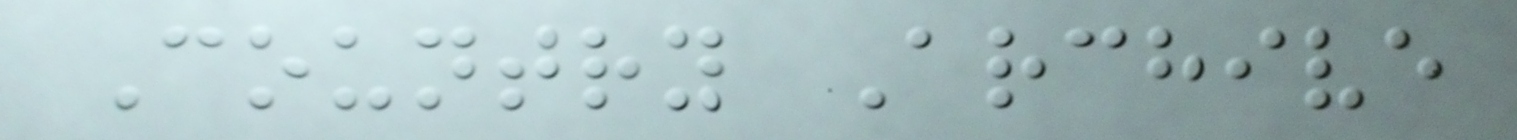Country Archive
